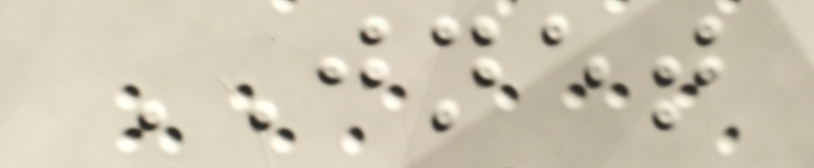JNET
